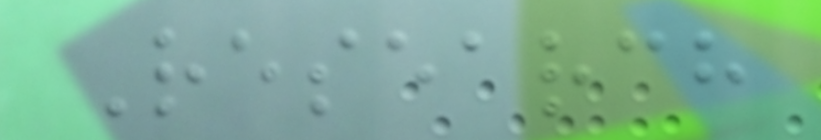Research
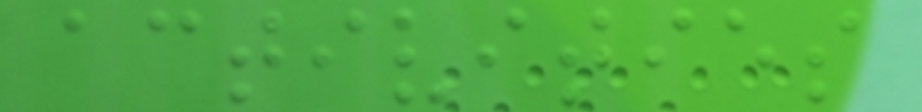activities
